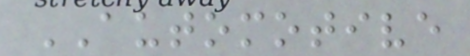AUTOMOTIVE
